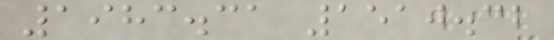1983.31 1510.32
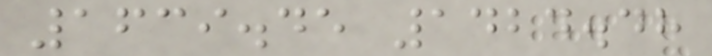1639.45 1424.48
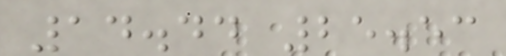14.44 25.53
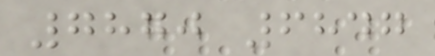7870 6847
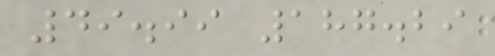49.99 187.29
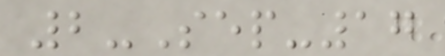2-Sep-17
